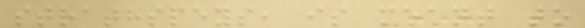strathspeys, is meant to
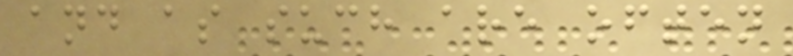and as such are often
